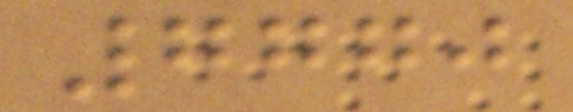7770
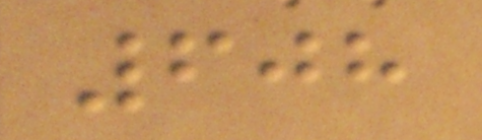608
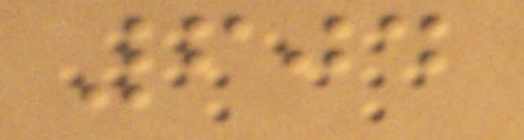604
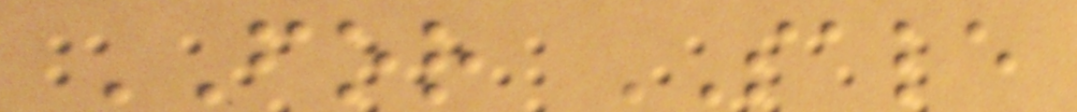FOR SALE
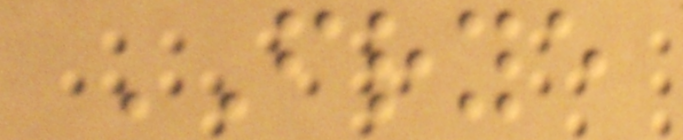FRYE
